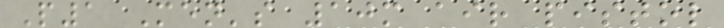P1 Men's 10m air pistol
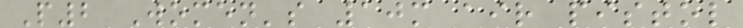P2 Women's 10m air pistol
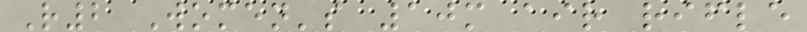R2 Women's 10m air rifle
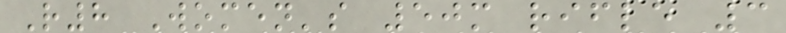R8 Women's 50m rifle 3
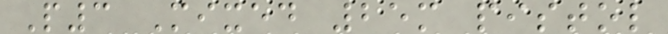P3 Mixed 25m pistol
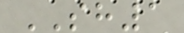SH1
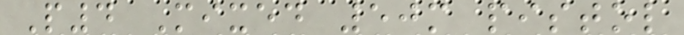P4 Mixed 50m pistol
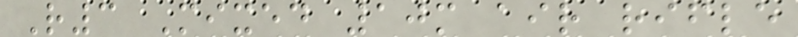R3 Mixed 10m air rifle
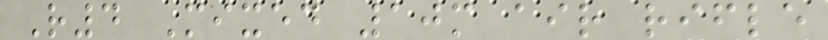R4 Mixed 10m air rifle
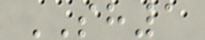SH1
